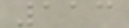113
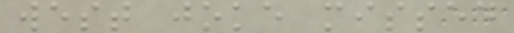west joke missed
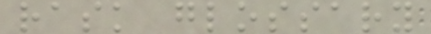rask glossary
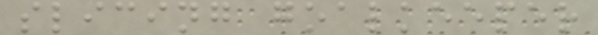slicing goalkeeper
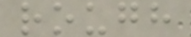rough
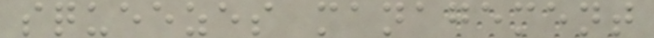squeezes management
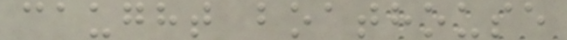caught boathouse
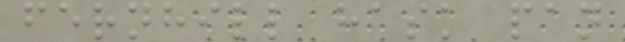fernhill hask pan
